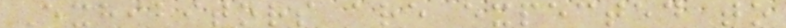Exhibitors are expected to
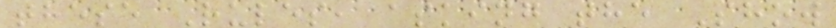these Rules, asking the Show
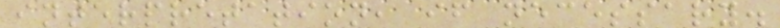interpretation, if necessary.
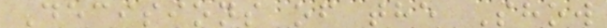Decisions of the Show
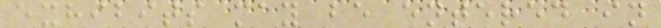exhibits may be entered in
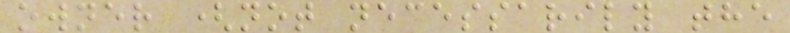owner (not necessarily the
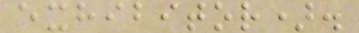exhibitor).
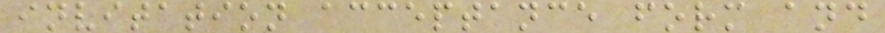invitation acceptance form and
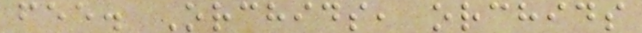fee. Orchids, orchids
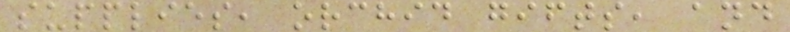supplies, orchid gifts, and
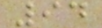94
